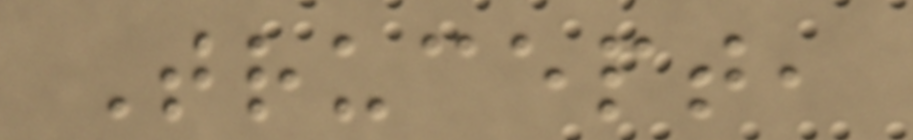Trucept,
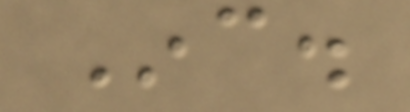Inc.
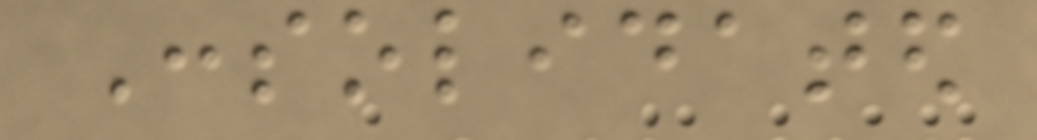Consolidated
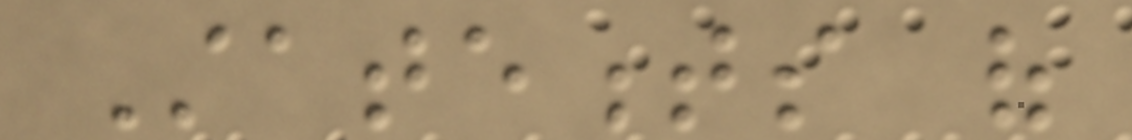Statements of
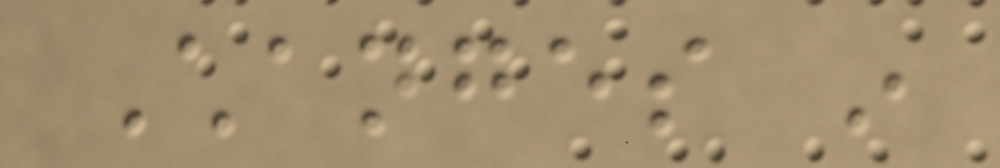Changes in
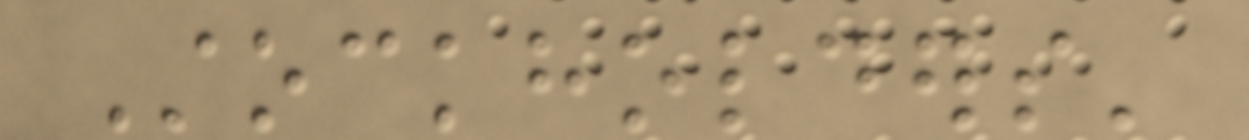Stockholders'
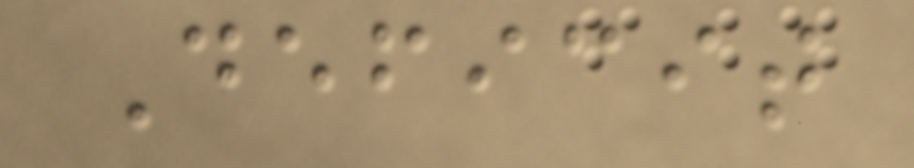Deficit
